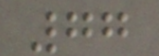77
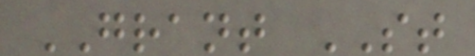GRANT ST
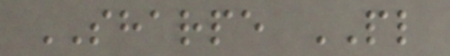SHARPE PL
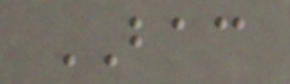BAC
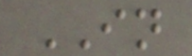IN
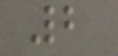2
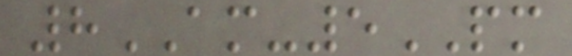8AM-5PM
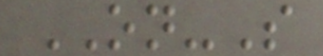ON-S
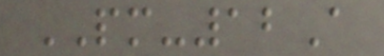PM-12A
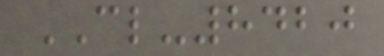CL-8420
